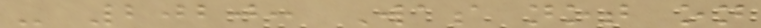- 2020: Was not on
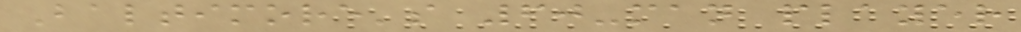Baltimore's 60-man player
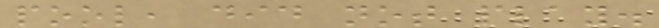pool, did not play.
